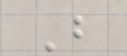B
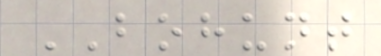BOHUNT
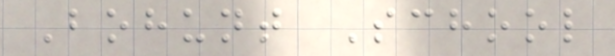Bohunt School
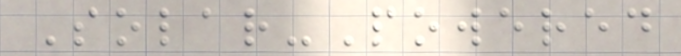Solar-Powered
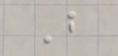B
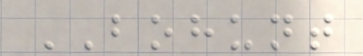BOHUNT
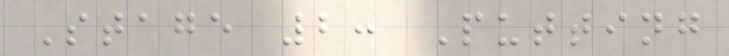Stage 2: Putting
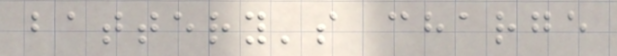battery's charge
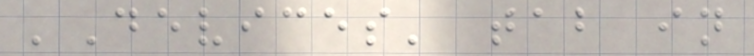'Devices' tab in
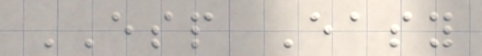ESP Easy
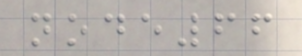node66
